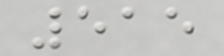515
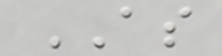AS
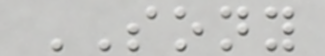SONY
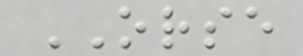ORSE
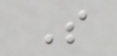S
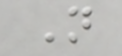N
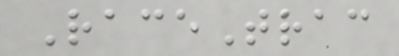RaceTrac
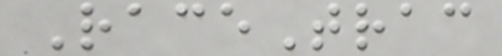RaceTrac
